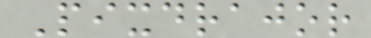Pixdrajor
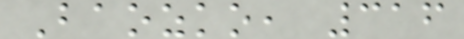Baozko, 316
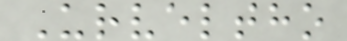Urveltho
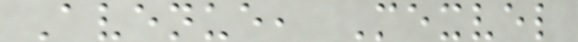Avenue, Mexvel
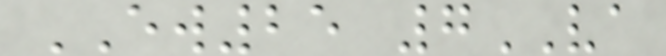EW25 7VA
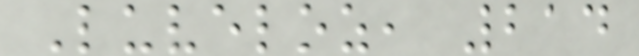Luveloz, 214
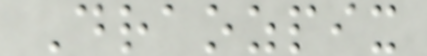Draozpix
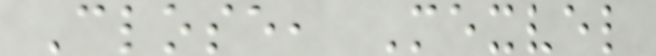Close, Mexvel
